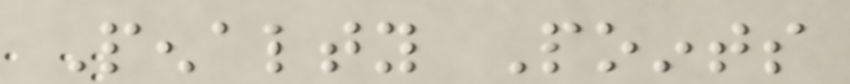Penalty Points
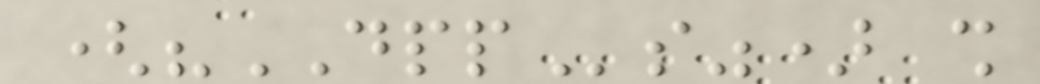("DPPs") shall
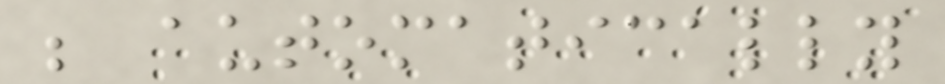be automatically
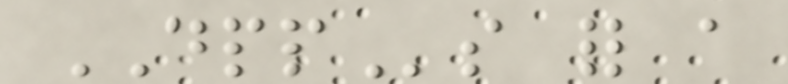DPPs for a
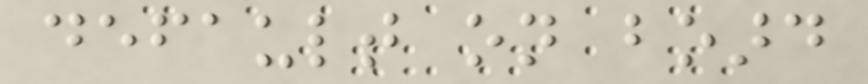default on board
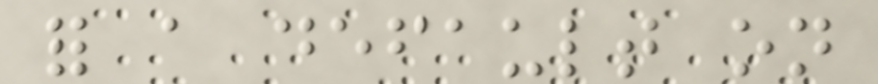for a default on
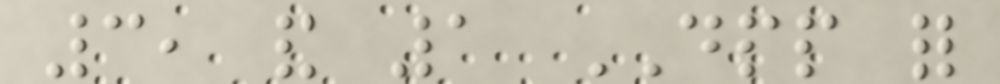3, and 1 DPP for
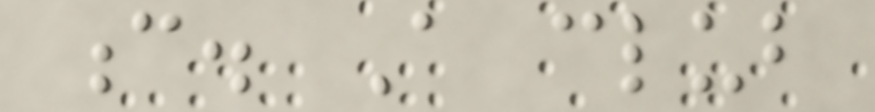c. A club
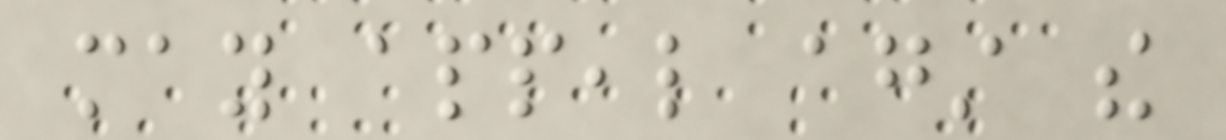may appeal against the
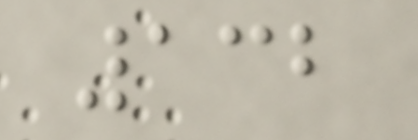132
